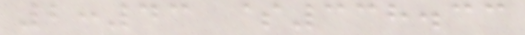2:43 $338.33
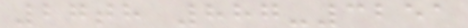27th 887-3251
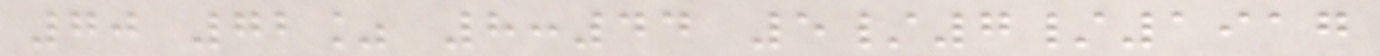70 72% 8:44 5/7/1917
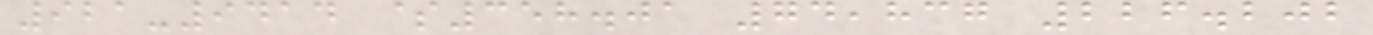921-9414 $358.01 74,837 226.202
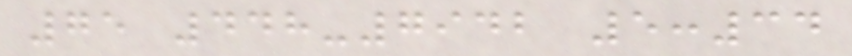75 448-7942 5:34
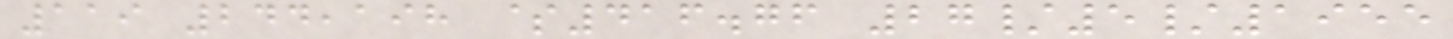119 244,198 $416.76 27/5/1955
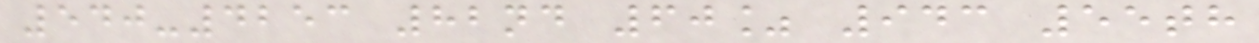540-4253 82nd 60% 943 55th
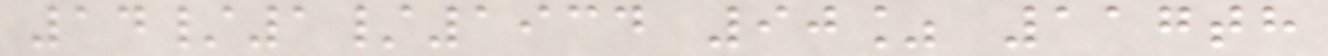14/1/1934 90% 117th
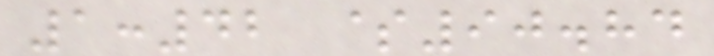1:42 $90.84
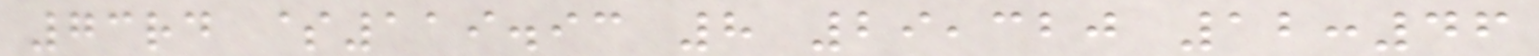73rd $119.93 8 29,320 12:46
